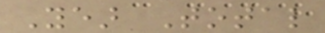Year Total
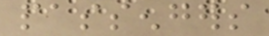passengers
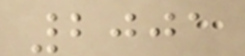2001
